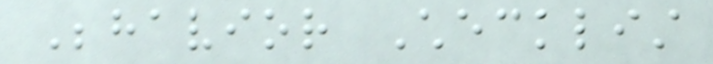Behavior Checklist
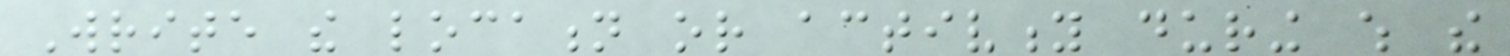Write the location or activity during which the
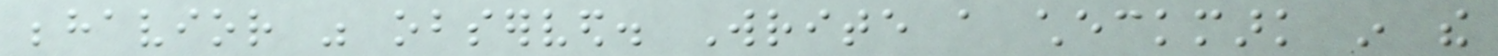behavior was observed. Write a checkmark in the
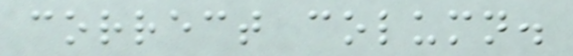correct column.
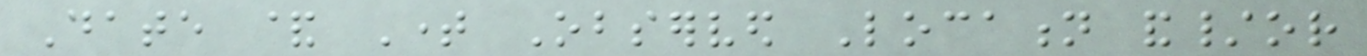Date & Time Observed Location and/or
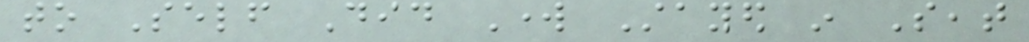to Self Did Work Stayed in Seat
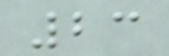23
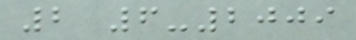2 6-2009
